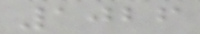1026
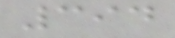394
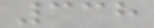338
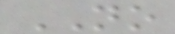NO
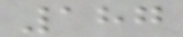187
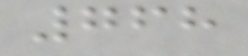768
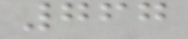767
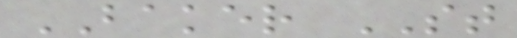BAKER ST
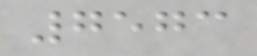7573
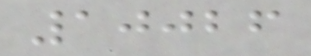10026
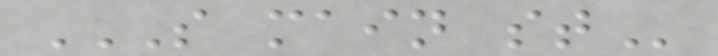S MAIN ST
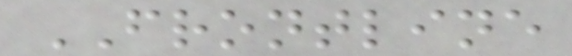FRONTLINE
